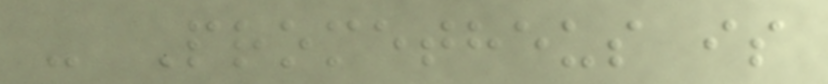- Prometheus is
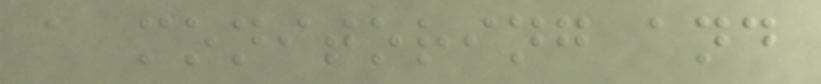a monitoring and
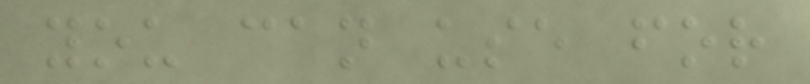you can use for
